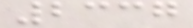2337
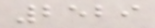2529
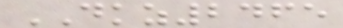DKZ2465
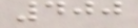400
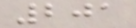201
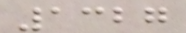1327
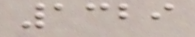1329
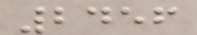2456
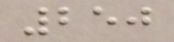250
